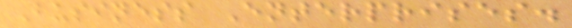Business Enterprises.
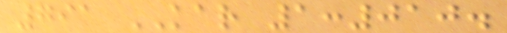791 KAR 1:010.
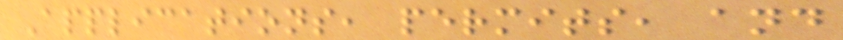Applications, permits, and
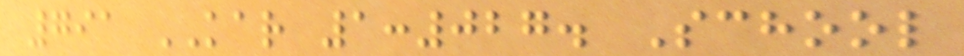791 KAR 1:027. School
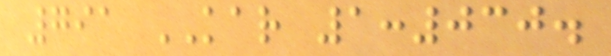791 KAR 1:030.
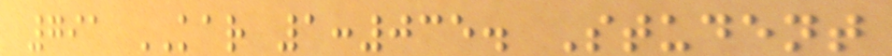791 KAR 1:035. Student
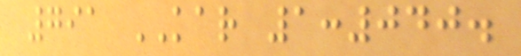791 KAR 1:040.
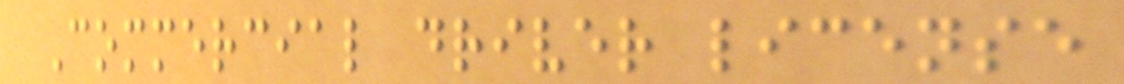Commercial driver license
